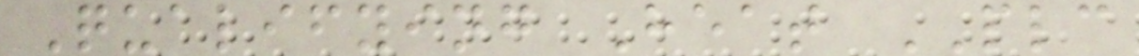Qualifying Heat PLC
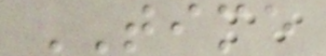TIME
